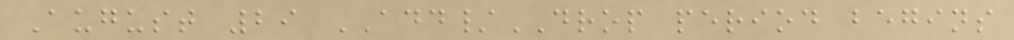August 29 ADD/DROP period begins
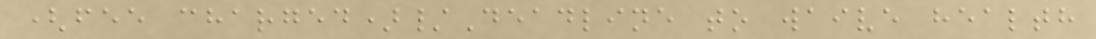(fee charged)/Deadline to waive health
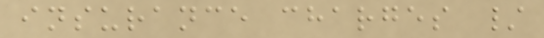insurance charges /
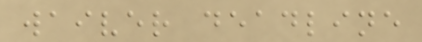waiver deadline
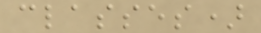classes)
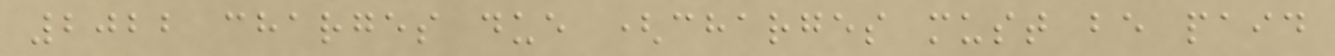2022 charges due (charges must be paid
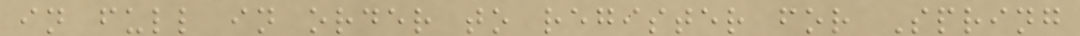in full in order to register for Spring
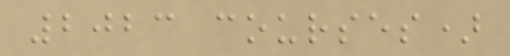2023 courses)
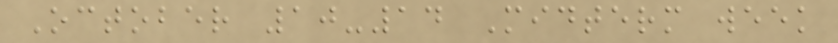October 10-14 Midterm week
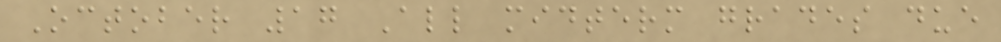October 17 All midterm grades due
